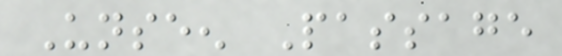Unseen Passage
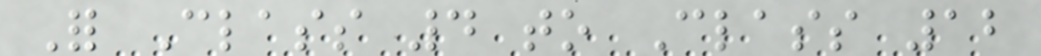For Class 4 to Class 12
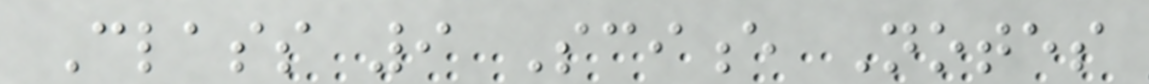Class 9 Science Notes
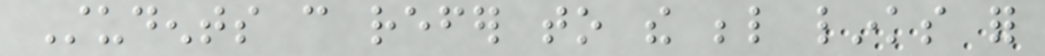Students can refer to the below links for
